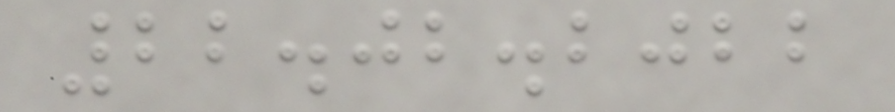22.02.2022
